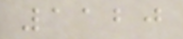1120
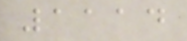1114
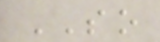SO
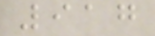917
